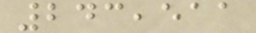243,511
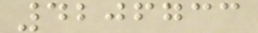4206733
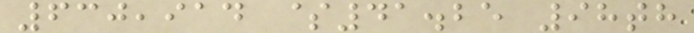630,914 $41.25 98th
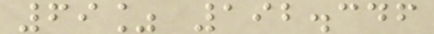69% 192.346
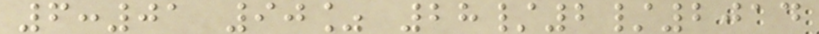6:01 90% 28/2/2014
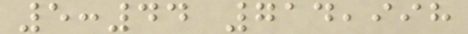5:44 714,998
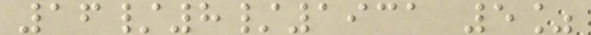16/8/1931 5%
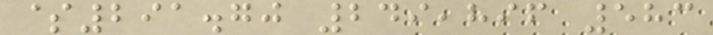$291.70 249,896 583
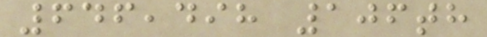646,498 106th
